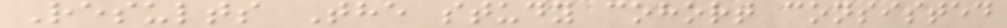Results The study cohort consisted
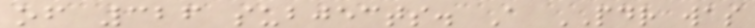of 326 subjects. A PDR was
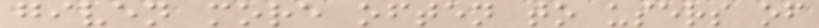given more often to users of
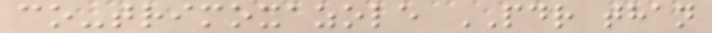co-trimoxazole PDR than
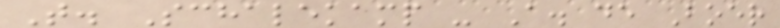T. Schalekamp - A. de Boer
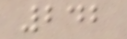242
